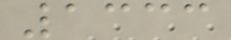1333
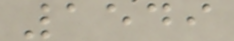1549
